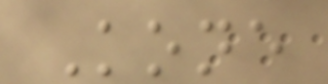Kone
